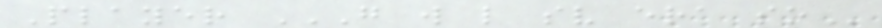Player G W L SV ERA SO
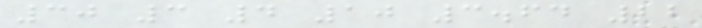30 3 4 10 3.64 22
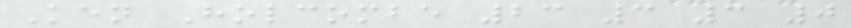Ken Holcombe 23 3 3 0
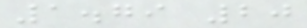1.79 20
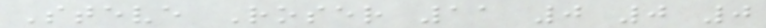Steve Roser 11 0 0 0
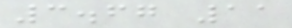3.67 11
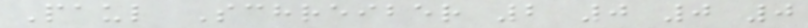Paul Schreiber 2 0 0 0
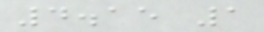4.15 1
